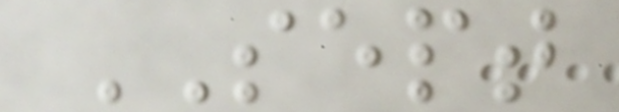SEPT
